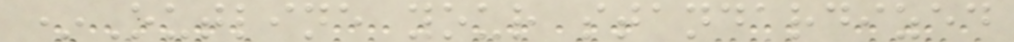*Outline your standardized
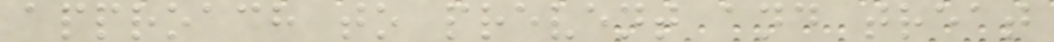approach to prevent and treat
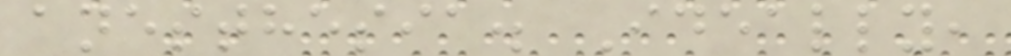anesthesia. Ideally,
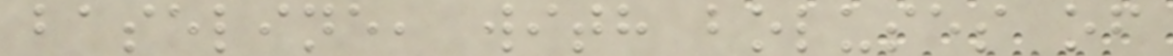baseline, with boluses of
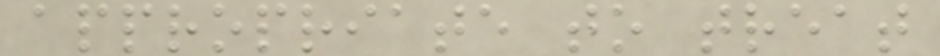appropriate to treat
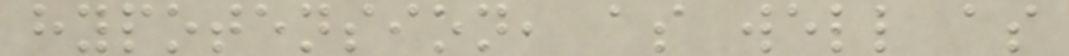hypotension, as well as
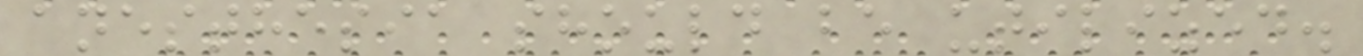anesthesia should be utilized.
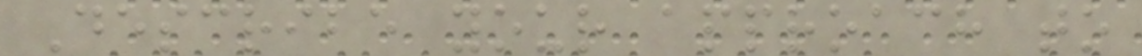Describe your approach to
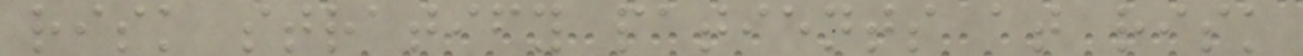risk stratify patients at risk
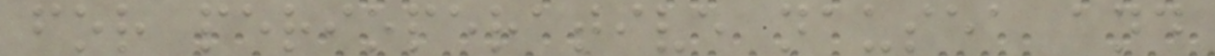for perioperative nausea and
